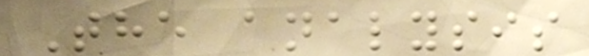The analysis
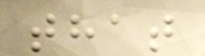that
